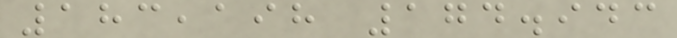183,198 174.943
